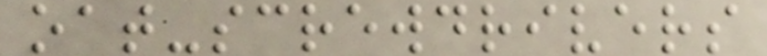oat-screwdrivers
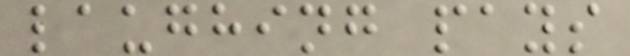laughing pays
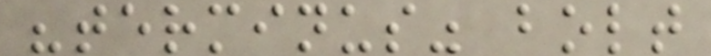"terminus" bolt
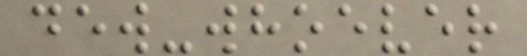dew-whoever
